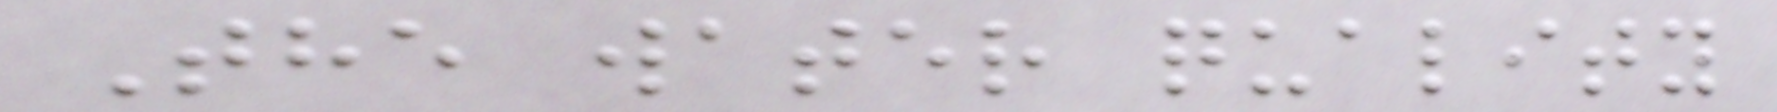The water quality
